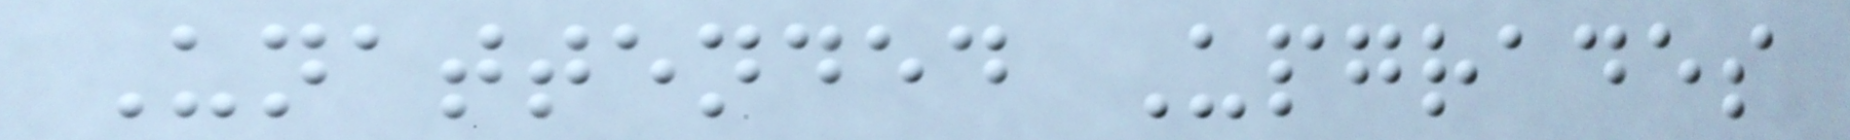Unattended Upgrades
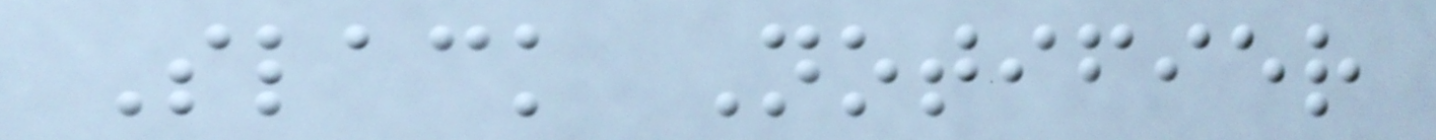Slack Notifier
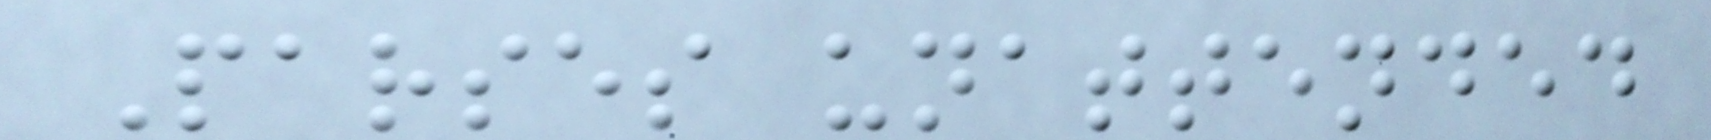Parses unattended
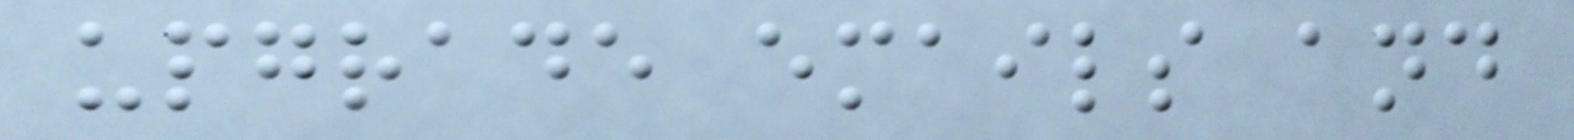upgrade emails and
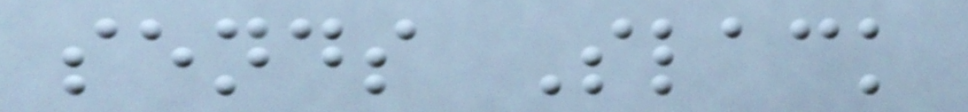sends Slack
